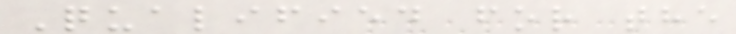Qualified for the
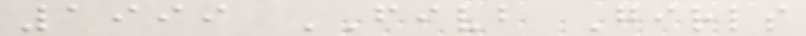1999 FIVB Girls
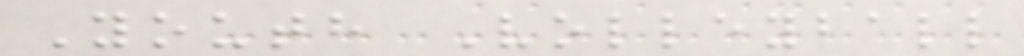Youth Volleyball
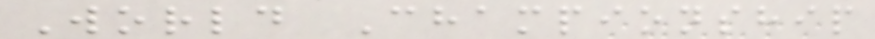World Championship
